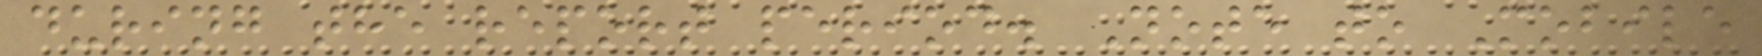during the report period. Note to Mobile
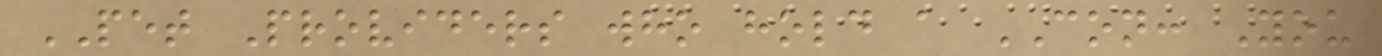PET Providers who hold a CON: You
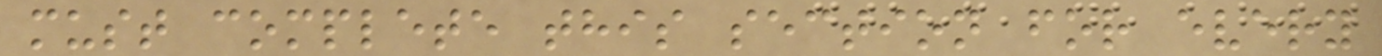must complete this section for every
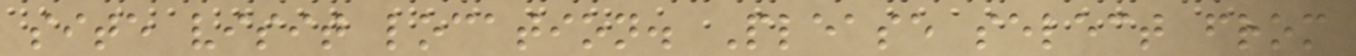site visit location. Please select from
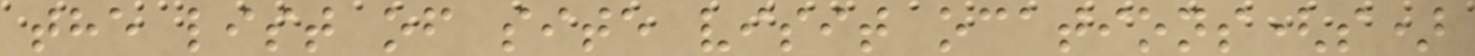the list of site visit ocations(s)
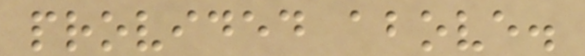provided above.
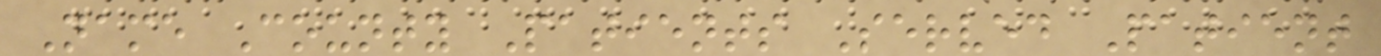Name County Patients Served Patient
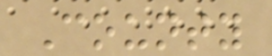County
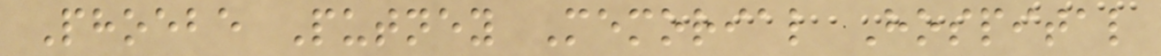Phoebe Putney Memorial Hospital
